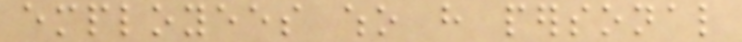employees who have personal
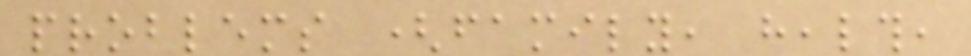problems (family, health,
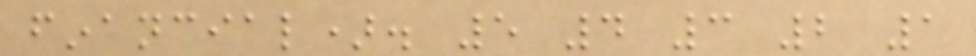financial). 5 4 3 2 1
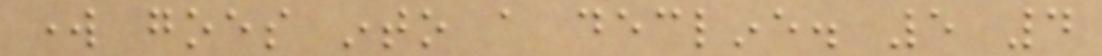work goes into a decline. 5 4
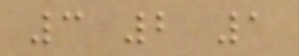3 2 1
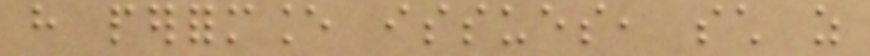have performance issues, such as
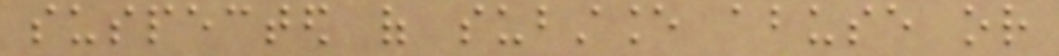suspected of substance abuse or
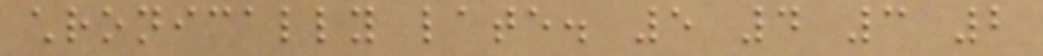chronically late. 5 4 3 2
